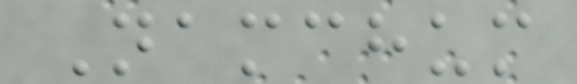Namchum
